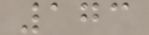173
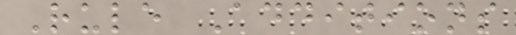Rule Additions
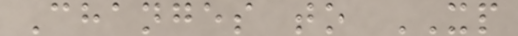Changes to XP
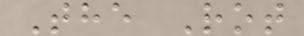The Rot
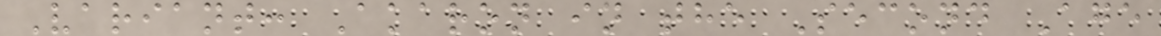Variant: Akaron in the Second Age
